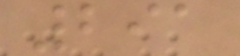291
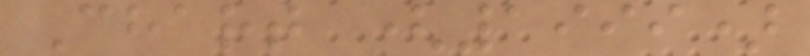Chart (1999)
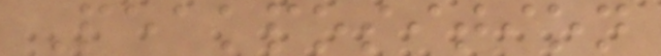Peakposition
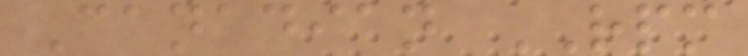Canadian RPM
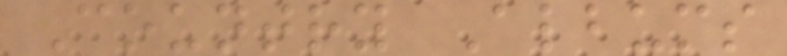Country Albums
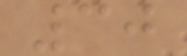30
